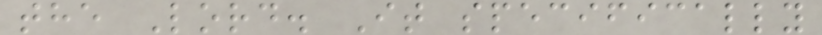the Lord. It specifically
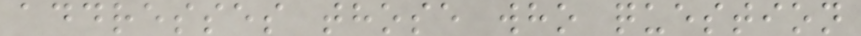addresses those who question
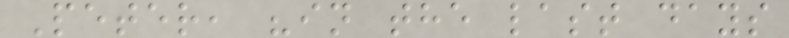Peter, "in the last days
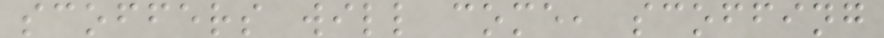scoffers will come, scoffing
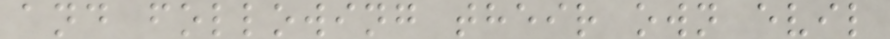and following their own evil
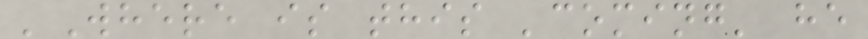'Where is this 'coming' he
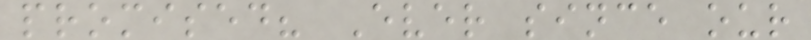promised? Ever since our
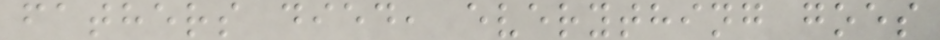fathers died, everything goes
